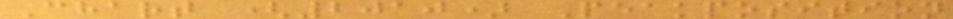Chart (2010) Peakposition
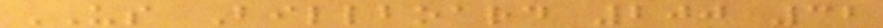US Billboard 200 32
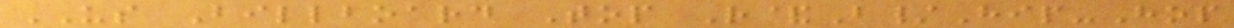US Billboard Top R&B/Hip-Hop
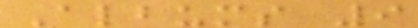Albums 9
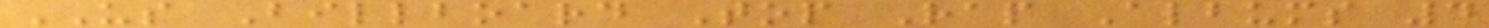US Billboard Top Rap Albums 4
